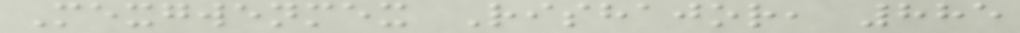Mexgwenmex Rishajor, 885
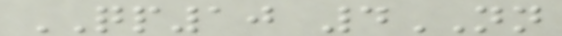QP10 4NN
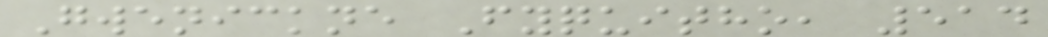Gwenickne Fyquitho, 514
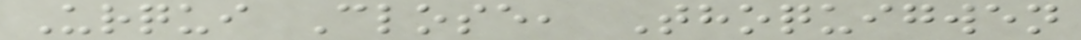Urqui Close, Thoquigwen
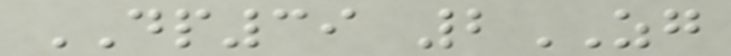DP39 2ZG
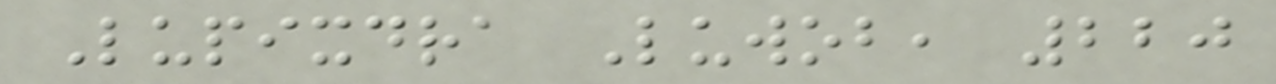Lupixdra Luwob, 220
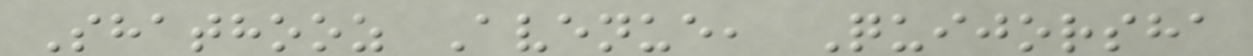Shathooz Avenue, Quijorsha
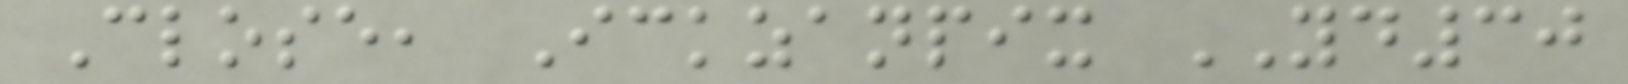Close, Ickzanpix YD30
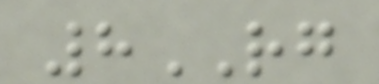8RG
